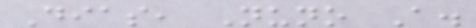Dias, Nuno A.
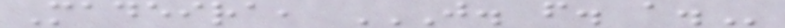Madeira, J. F. A.
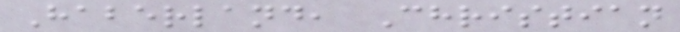Haberland, Christian
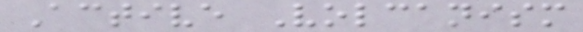Active Volcanism
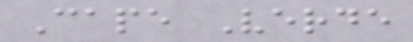Cape Verde
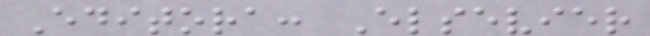Editora: Elsevier
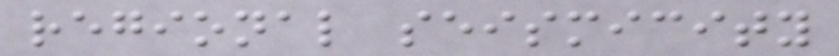regional seismicity
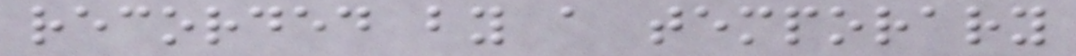recorded by a temporary
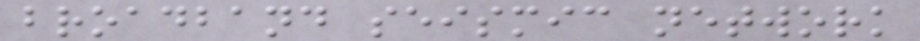broadband seismic network
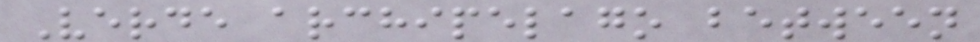Verde archipelago between
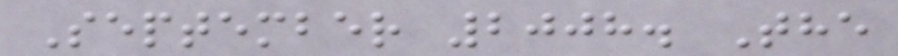September 2008. The
